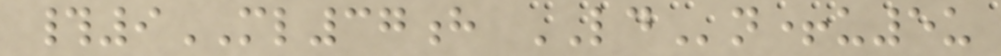#9ML37h LDn+u5u
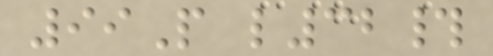99P l32#
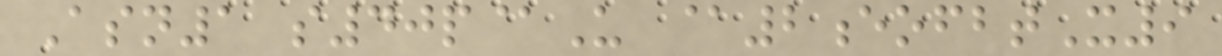Asn1 s40p@U @2eofbtX9
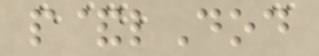p&lDod
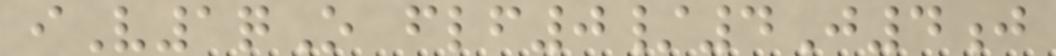iV1qO flf0/4J4j
